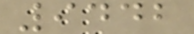9442
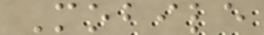Mobile
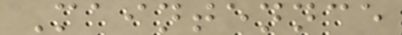Maintennce
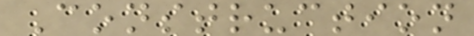Construction
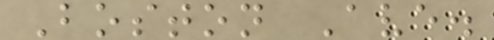Boston Ave.
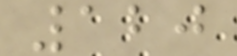120
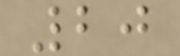20
